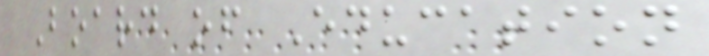Board of Education
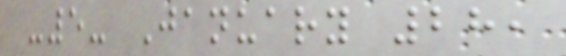-5- January 28,
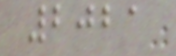2021
